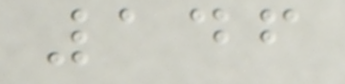146
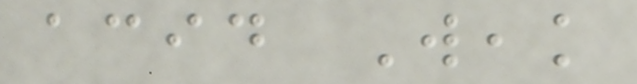acid Weak
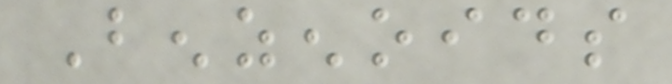Benzenoids
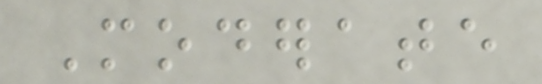Moderate
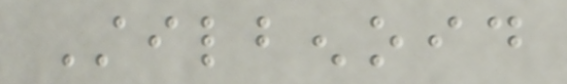Stilbenoid
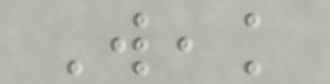Weak
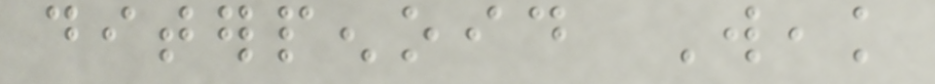diterpenoid Weak
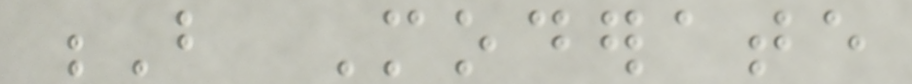B Moderate
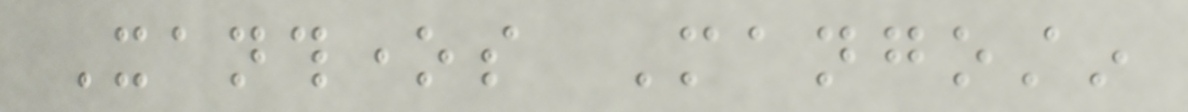Xanthones Mangostin
